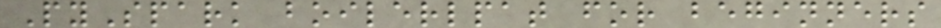PySpark boilerlpat for beginners
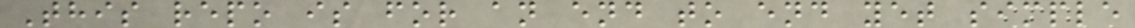This repo is for an end to end yet simple
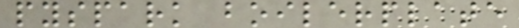pyspark boilerplate
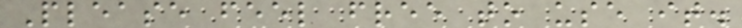Please feel free to use it.
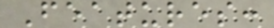Features:
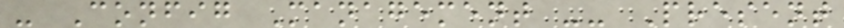- Config Management -- Present
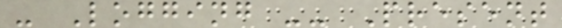- Logging -- Present
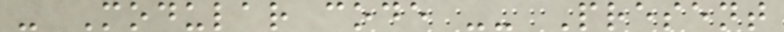- Modular code -- Present
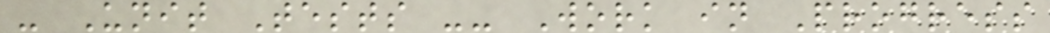- Unit Tests -- Work in Progress
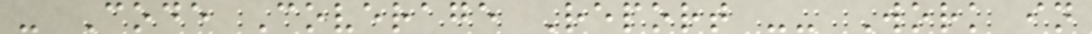- Code Coverage Report -- Work in
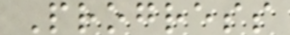Progress
